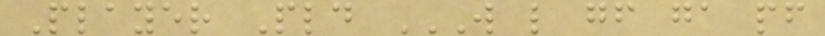Player Pld W L GF GA PF
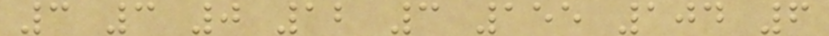3 3 0 12 3 155 104 6
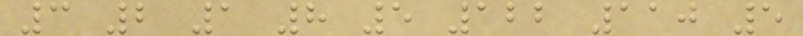3 2 1 8 5 122 110 5
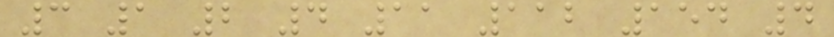3 1 2 4 11 112 154 4
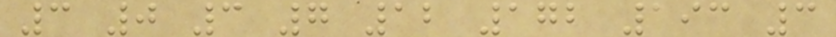3 0 3 7 12 172 193 3
